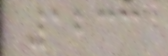1233
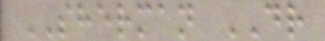SHERMAN DR
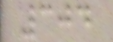304
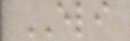ELI
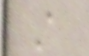A
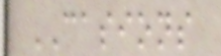CASIONS
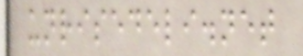unrisedeli.net
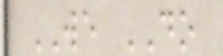WE DO
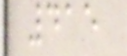415
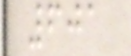601
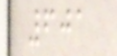601
